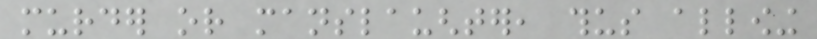murder or manslaughter, thus allowing
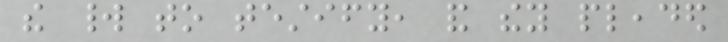the world to testify, and they pleaded
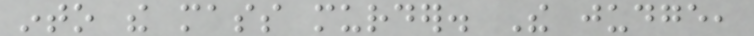into the mass murder. The judge,
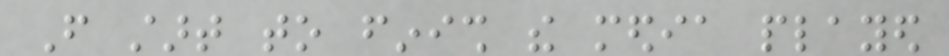From start to finish the media played
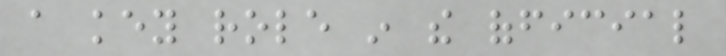a key role in the official
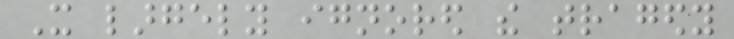It largely ignored the tragedy
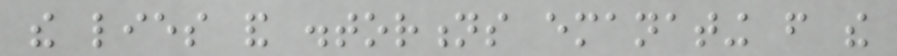the lies and distortions emanating from the
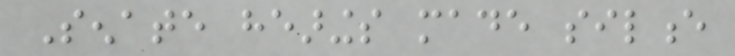Senate hearings made silence
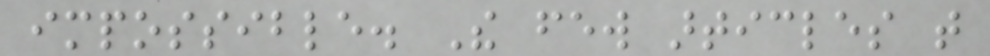impossible. The few articles that
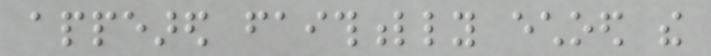appeared faithfully echoed the
